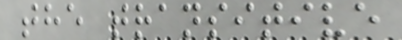the transitive
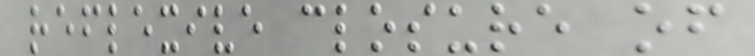reflexive closure of
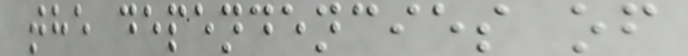the dependencies of
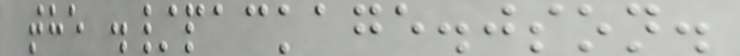the ./package.json.
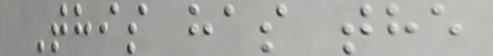This has the
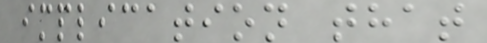implication that
